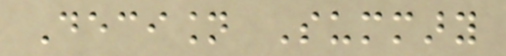Decision Summary
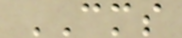CMS
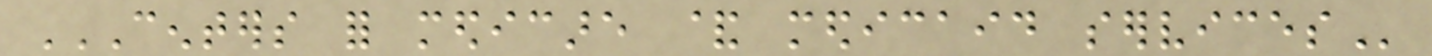CENTERS FOR MEDICARE & MEDICAID SERVICES
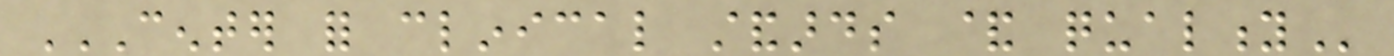CENTER FOR CLINICAL STANDARDS & QUALITY
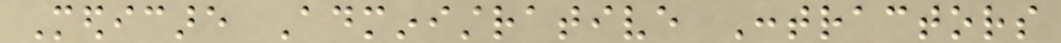Medicare Administrative Contractors
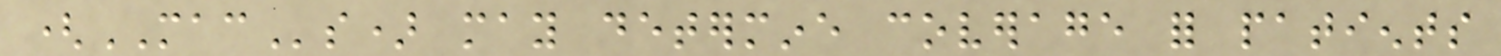(MACs) may determine coverage for patients
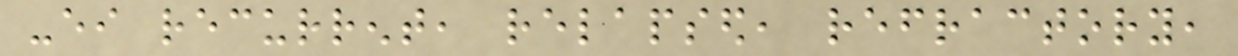-either recurrent, relapsed, refractory,
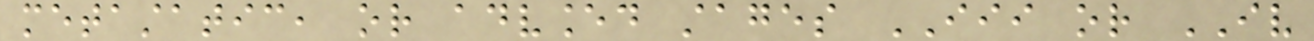metastatic, or advanced stages III or IV
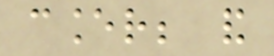cancer; and
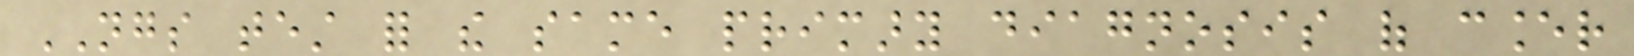NGS test for the same primary diagnosis of cancer
